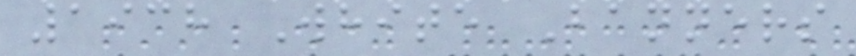1938 White Banners
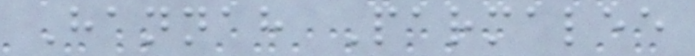Hannah Parmalee
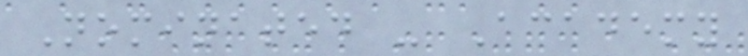Nominated - Academy
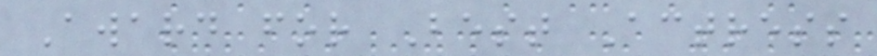Award for Best Actress
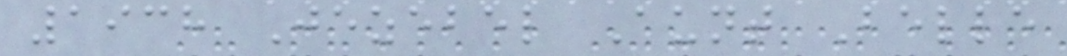1938 Jezebel Aunt Belle
